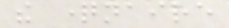the questionnaire
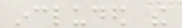included the
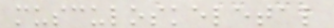musculoskeletal
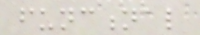functional
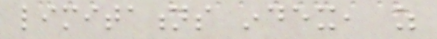limitations index, as
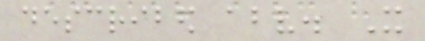described above. It
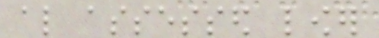also assessed lower
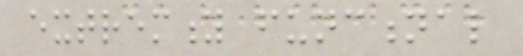extremity functional
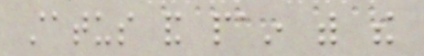status and pain with the
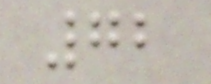72
